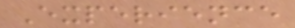Experience
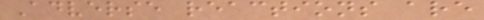Adverse reactions are
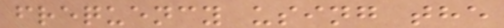frequency using the
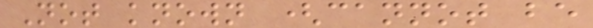Not known (cannot be
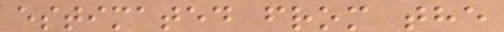estimated from the
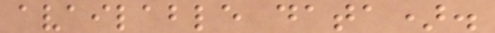available data).
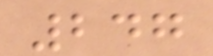247
